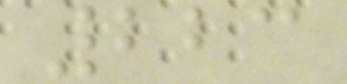223
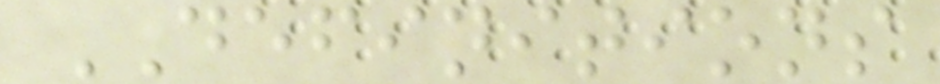DEFINITIONS
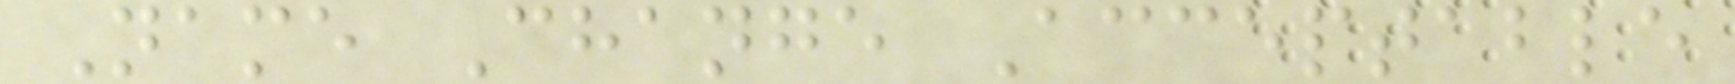Name Change Acceptable
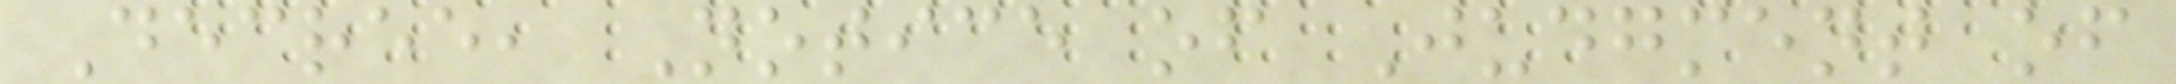Decree, Notice of Judgment of
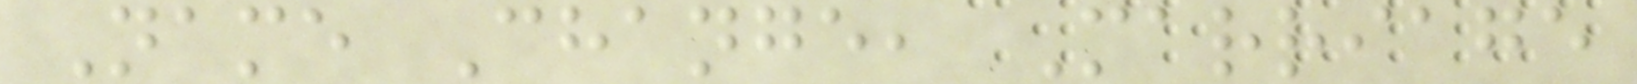Name Change, Marriage
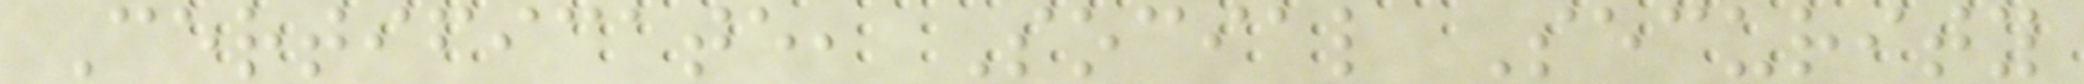Certificate, Social Security
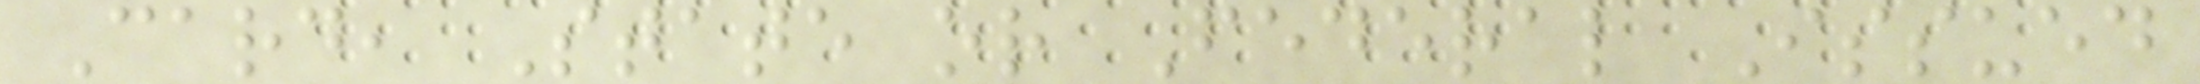Card, State or Federal Issued
